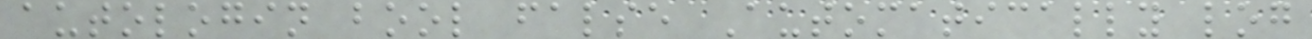autologin bool false Automatically log
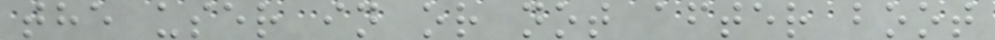the user in or not after boot
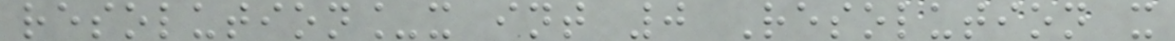resolution_x int 0 Resolution x
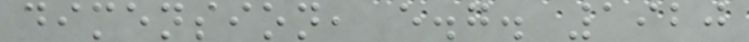dimension, e.g. 1920
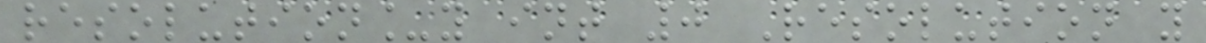resolution_y int 0 Resolution y
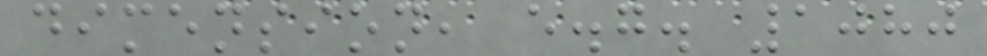dimension, e.g. 1080
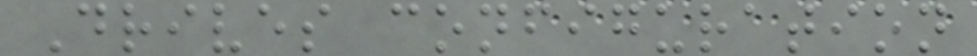Drives configuration
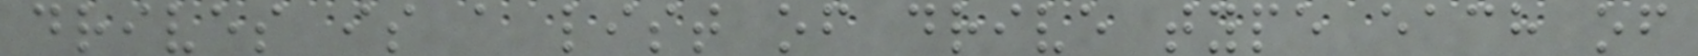drives is a list of drive type each of
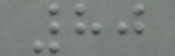80
